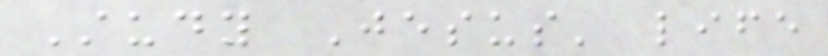Study Jesus' life
